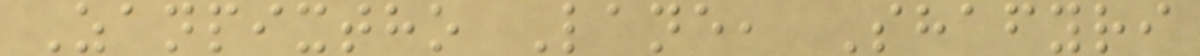Zanpixtho Lane, Shafyri
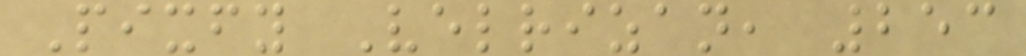Pixfy Velrizan, 253
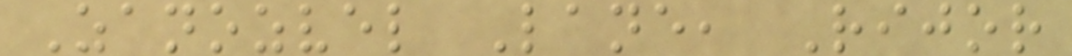Zanozvel Lane, Rijor
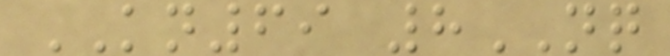KN69 8NQ
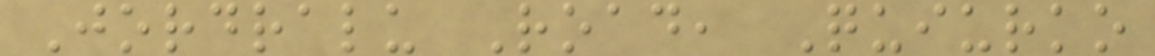Jordralu Road, Quiurko
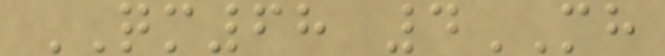QM68 4MH
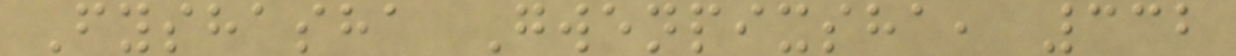Fyshasha Gwenpixsha, 332
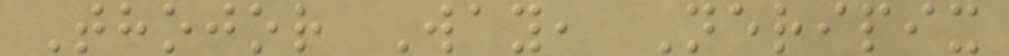Thojor Way, Neripix
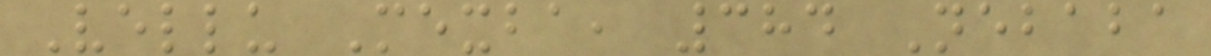Vellu Mexba, 384 Nebaba
